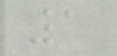1
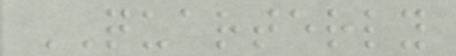QUARTERLY
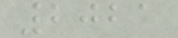2021
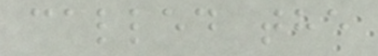called the
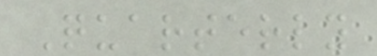Quarterly
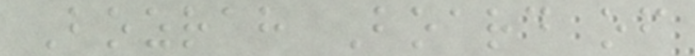Bozrah Board of
